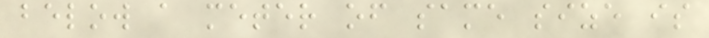below a meter of same size is
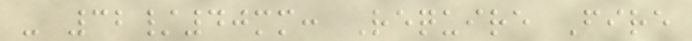- 32/40mm: Require Fire
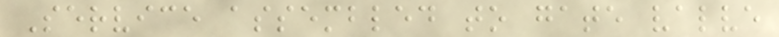Service assembled to gate valve
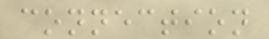connection
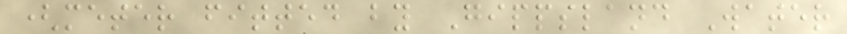(meter fitted by Gippsland Water
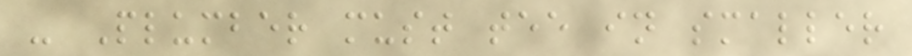- Plumber must tee in smaller
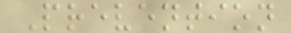Prevention
